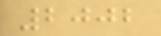2002
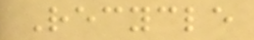Recycle
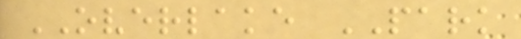OVERLAKE PARK
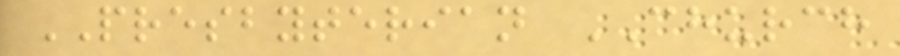PRESBYTERIAN CHURCH
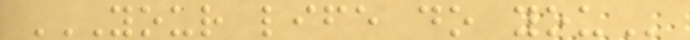YOUR LIFE DO YOU
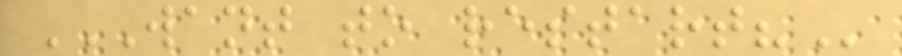WANT TO RESTART?
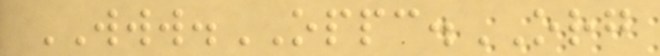WWW.OPPC.ORG
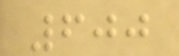600
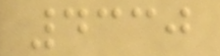4330
